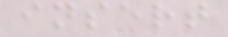insert
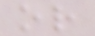or
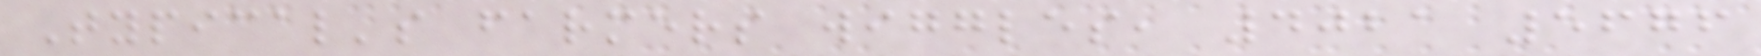Typical's farmers wiggles, 4021 5676
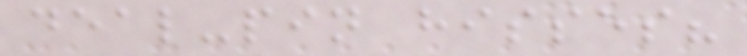deal-pin hisses?
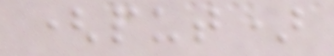(put)
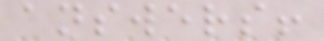answers!
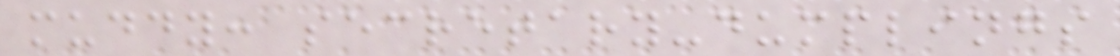muddy: secretary-dumplings
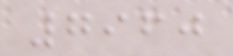7960
